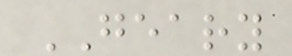GEARY
